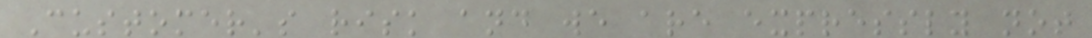Customer's risk and we are expressly not
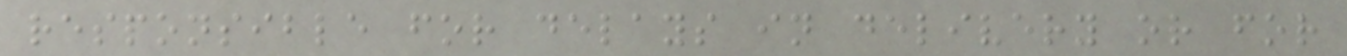responsible for delays in delivery or for
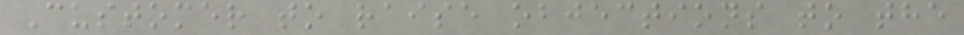Customer to raise objections to the
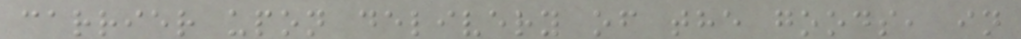carrier upon delivery of the goods, in
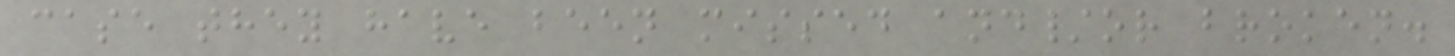case they have been missed and/or broken.
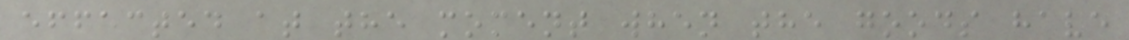effected at the moment when the goods have
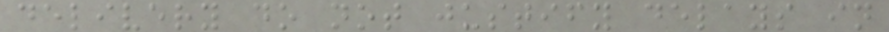delivery do not justify delays in
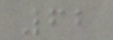62
